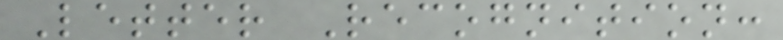Letter Recognition:
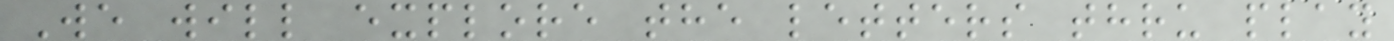We will explore the letters thru play
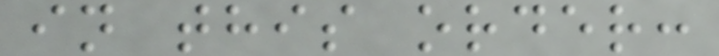in this order:
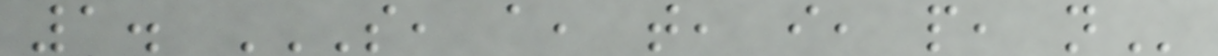1. S, A, T, I, P, N
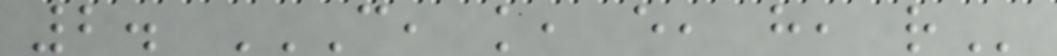2. C, K, E, H, R
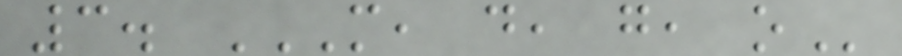3. M, D, G, O
